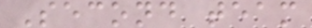Second team
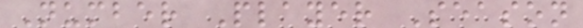Number Player Season
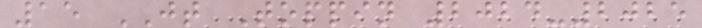15 JT Toppin 2024-2025
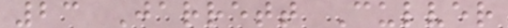23 Jarrett Culver
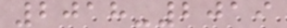2018-2019
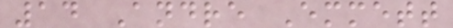14 Andre Emmett
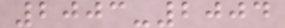2003-2004
